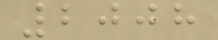2008
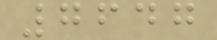7647
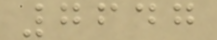7647
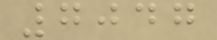7047
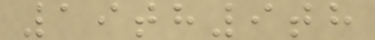19th9th
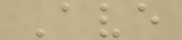Ave
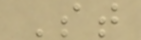St
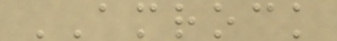AMROCK
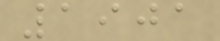1901
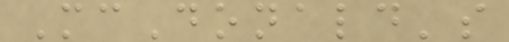McDonald's
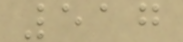517
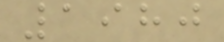1980
